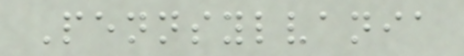Pennsylvania
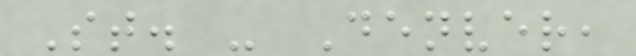St. - Denver,
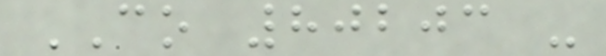CO 80203 -
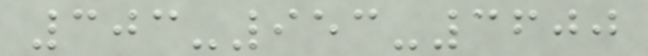303-953-3600
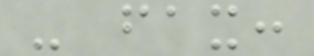- fax:
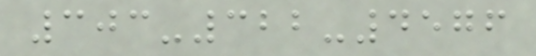303-322-4576
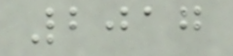2017
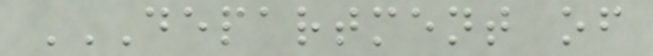DEPARTMENT OF
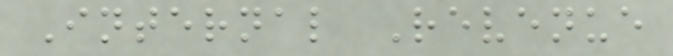Internal Revenue
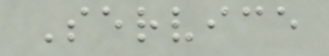Service
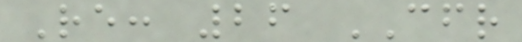Re: 26 CFR
